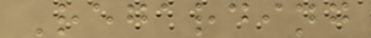Regarding
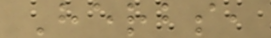Herbs,
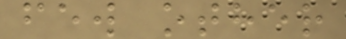few other
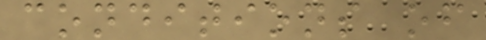conditions of
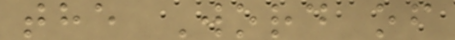the Word of
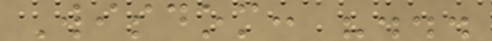Wisdom: "...
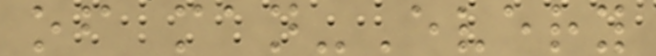of man-Every
